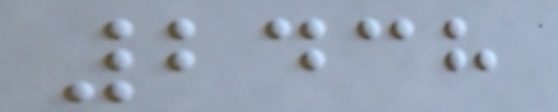2438
